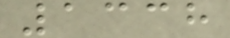1338
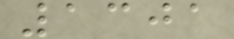1301
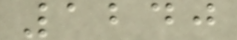1240
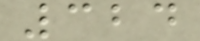324
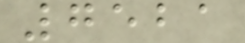7521
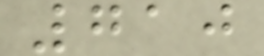710
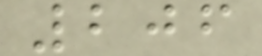206
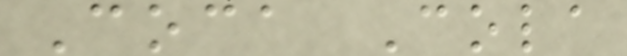Coca Cola
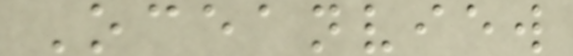Oceanview
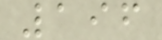196
